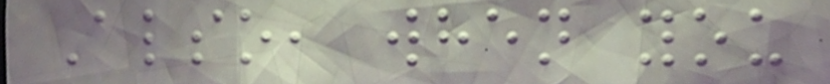Also, when you
